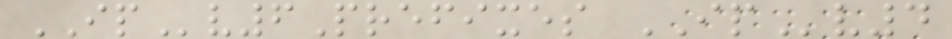IPv6Prefixes IPv4
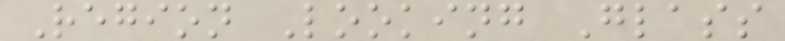Region Looking Glass
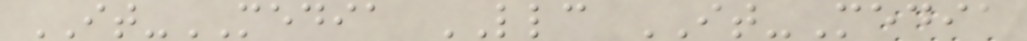IT-MEDIA LLC IT-Media
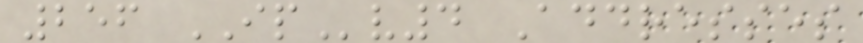256 IPv4 Addresses
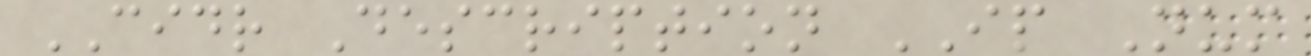CIDR Description IP Num
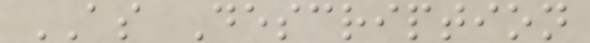AS Description
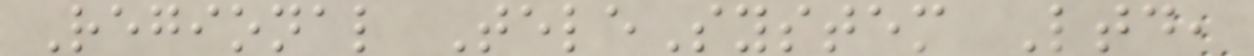Regional TeleSystem Ltd,
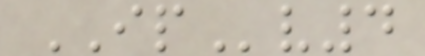IPv4
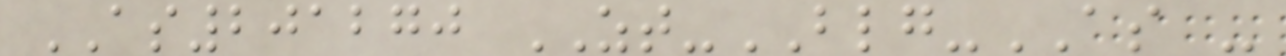AS201270 ZT-BLG-AS -
